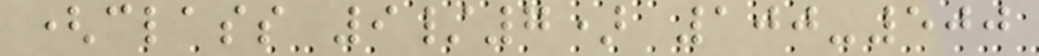(class 9/7) 100-500
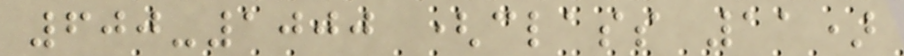600-1000 (class 11)
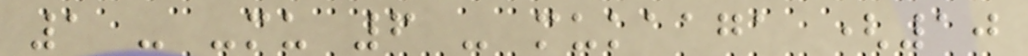1 - -mu 6 - mukaaga (10
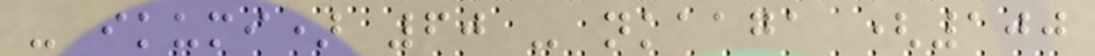- ikumi) 60 - nkaaga (100
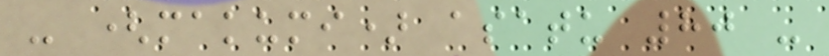- (makumi) asatu 80 -
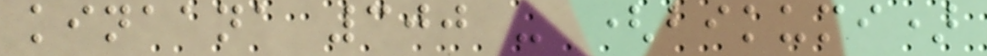kinaana 300 - (bikumi)
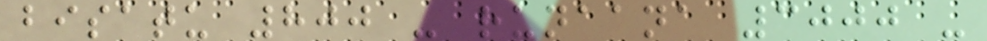bisatu 800 - runaana 3000 -
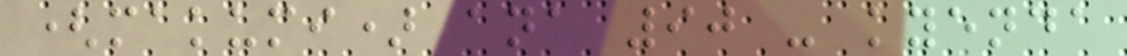(makumi) ana 90 - kyenda
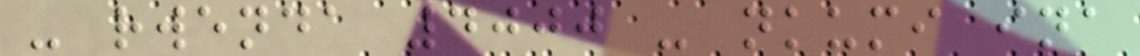- rwenda 4000 - nkumi ina
